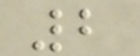2
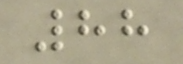88
